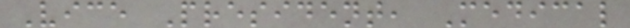Vice President, Medical
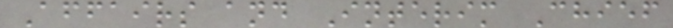Affairs and Interim Chief
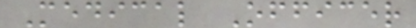Medical Officer
